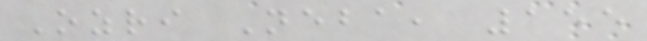Ozri Neba, 155
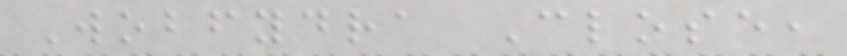Wobfydra Close,
